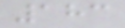183
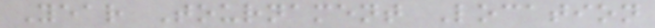Year Tournament Location
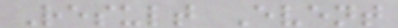Result Event
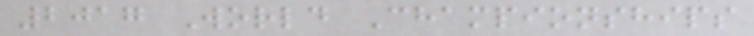2017 World Championships
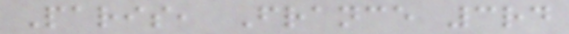Paris, France 3rd
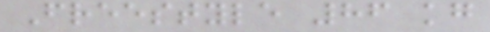Freestyle 86 kg
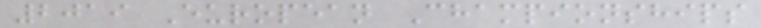2019 European Championships
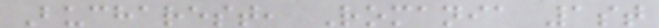Bucharest, Romania 1st
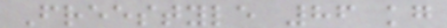Freestyle 86 kg
